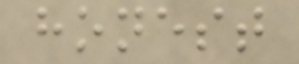honest
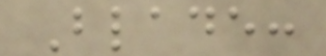Blade:
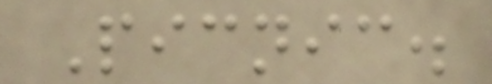Picnic.
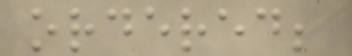ordered;
